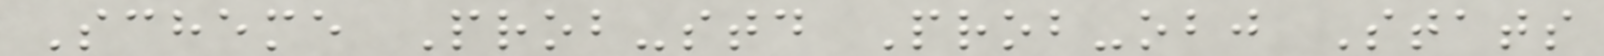Scheme Prob-std Prob-obj Stats
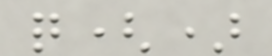q()
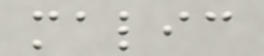malic
